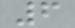6
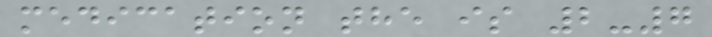medication the is 2-7
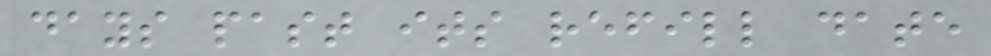days past its refill date
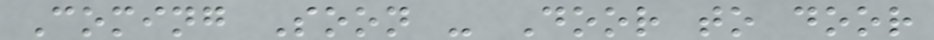Coming Soon - Door to door
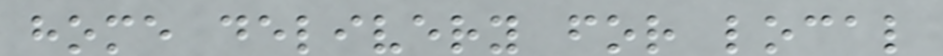home delivery for local
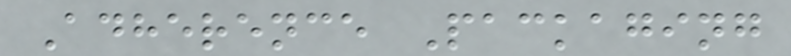Adherence Packaging
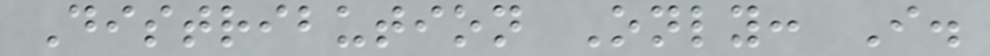Distribution Only: I.
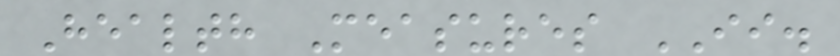Health Measures II.
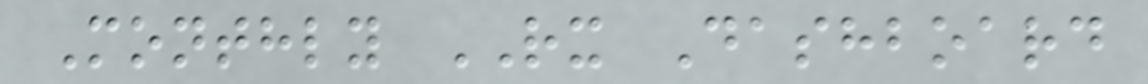Monthly RX Dashboard
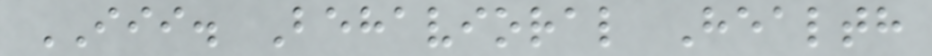III. Behavioral Health
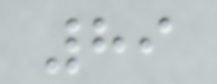89
